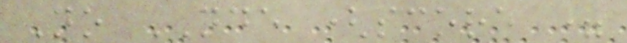No NDE (score =
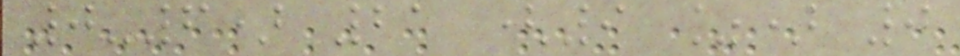0-6) 21 (9 %) 0
